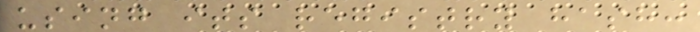using its registry hash:
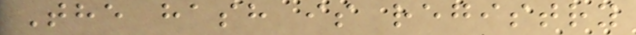The hash is registry
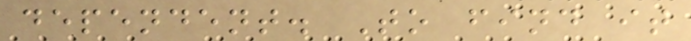dependent. To find it
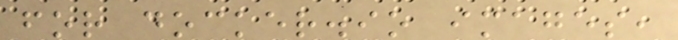for docker.io images,
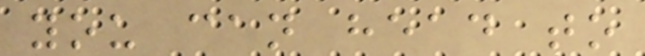you can head to
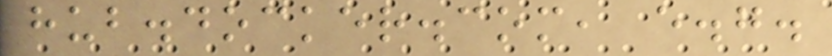hub.docker.com, e.g.
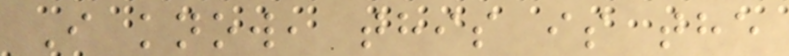I know, this is the
